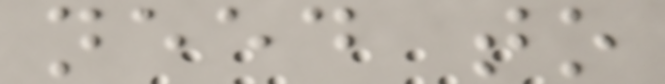need to
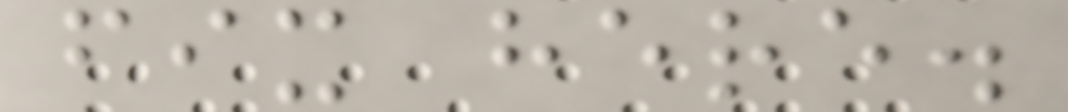fix here.
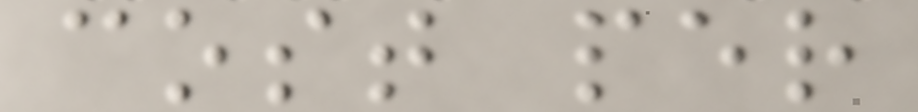cost per
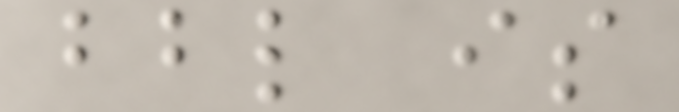bbl is
